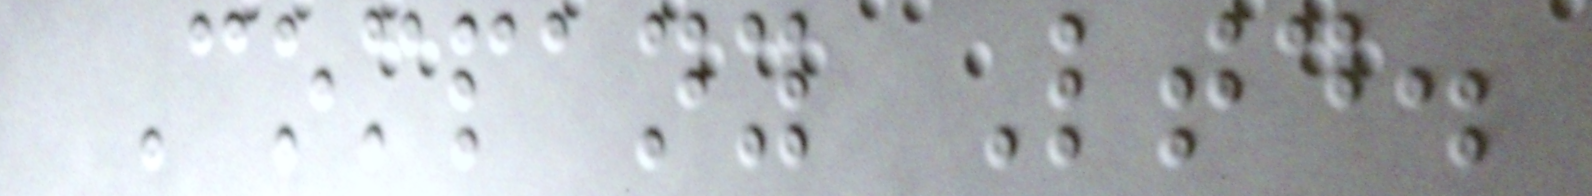Company Ltd.
